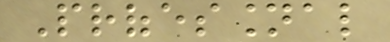Professional
